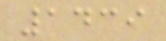1439
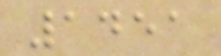1451
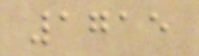1715
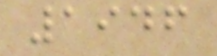1946
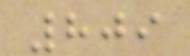809
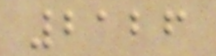2126
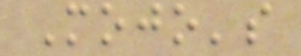Mojo's
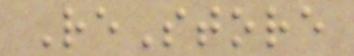ReStore
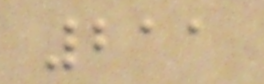211
